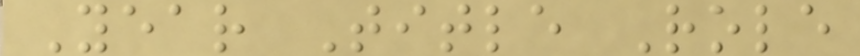Year Title Role
